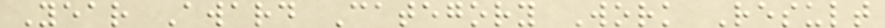Year Award Category Work Result
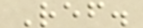Ref.
